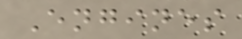Engines
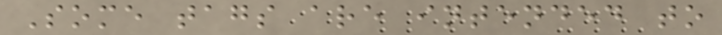Some tags are intended to
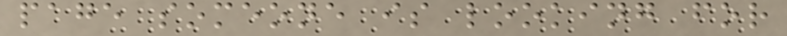page someone is looking for
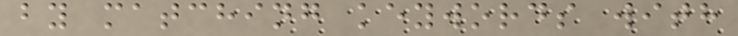by matching keywords with
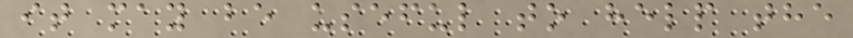it may be useful to help the
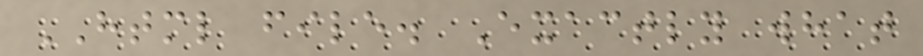HTML file. Exactly what
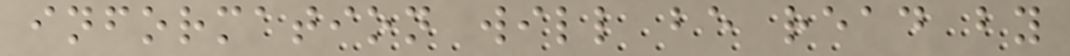information will be read by
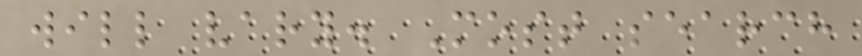will vary. Most search
